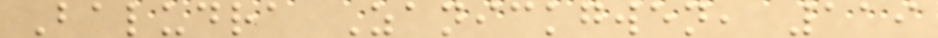Baludra Zanickgwen, 119
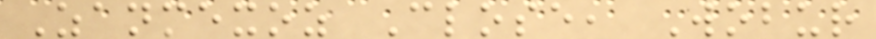Zanmexoz Close, Wobur
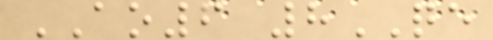AO6 8QE
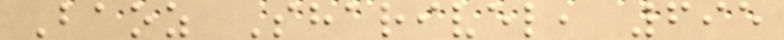Baoz Sharivel, 695
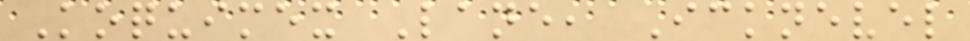Koquimex Lane, Icknevel
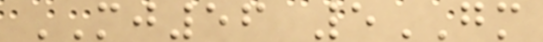MJ56 5GM
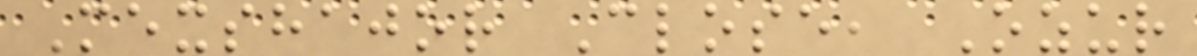Mexshajor Close, Ozur
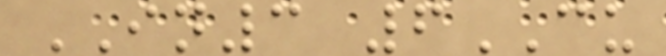IN3 6CU
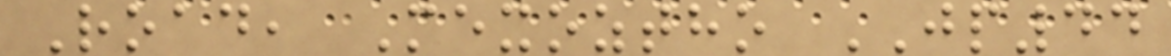Road, Mexoztho JP44
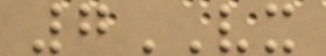7VX
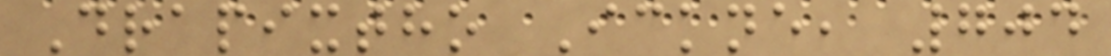Drapixtho Ickne, 704
